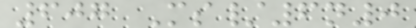607 Ms/6n0
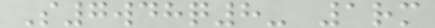S7wdhq8- 1rm
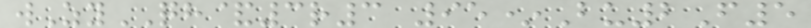wZyQH&3r3 95*Bu2F5
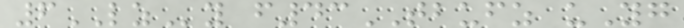6LZy f43TBUFZ uYg
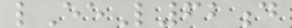lEeL62d
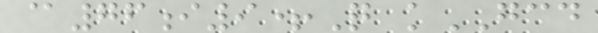@76i9+Q kGCD
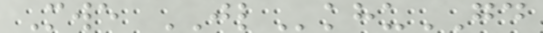Mwe JLkhuGD
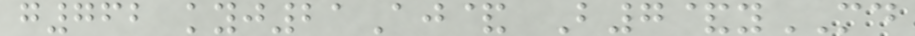g762 kyj21Aj& B7&yMD
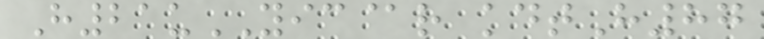H21uYIC@r kdtH87
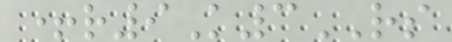+r9K3RS
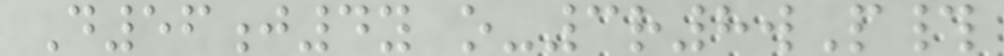D56j4y o-3r8wP#
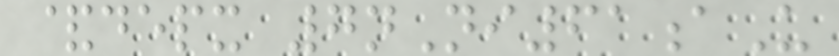&depx 7nNi61aU
